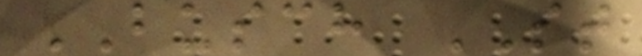BUSCH ST
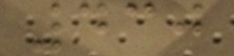430
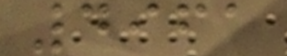4961
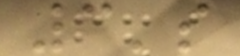3's
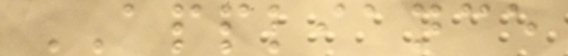APPLIANCE
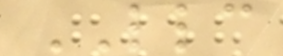LLC
